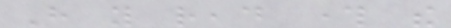Have you read through the
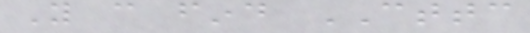You can find CTTC
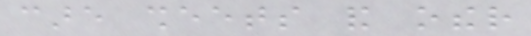care sheets and other
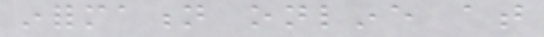information online at
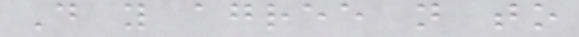Do you agree not to
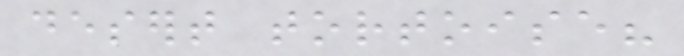desert tortoise?
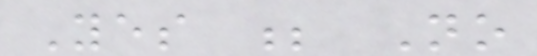Yes ; No
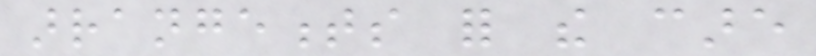arrangements for the care
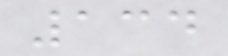134
